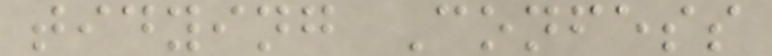tidying Confess
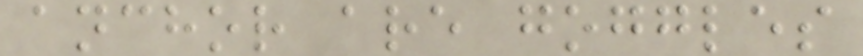anchor are goggles
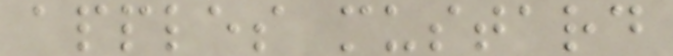apples mustard
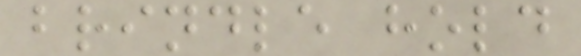brindle hold
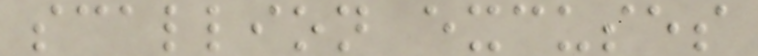scallion excuses
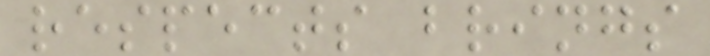respects brings
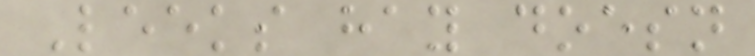Leeks hay doesn
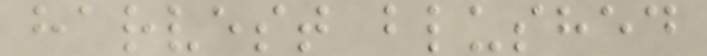harvest blushed
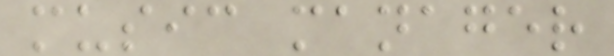music manager
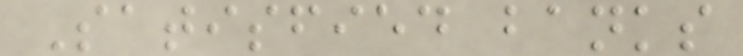Satisfied banks
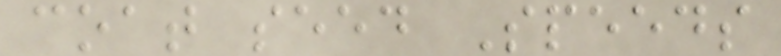coat seed Speeds
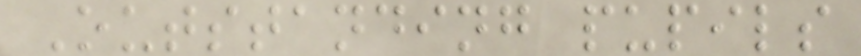Outstanding pupils
